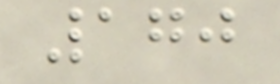170
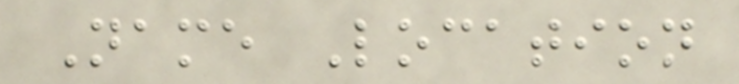Name Location
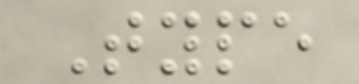Type
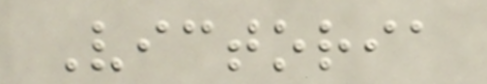Victoria
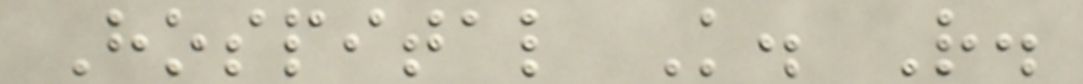Hospital K. R.
